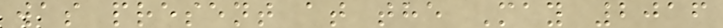was present at the May 2016
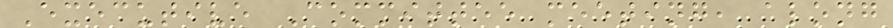Executive Committee meeting, along
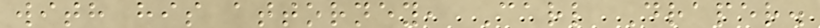with his attorney, Carl Draper.
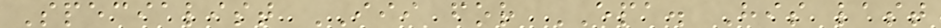Specialist III for EPA. His last
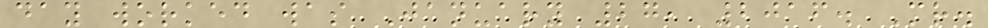day worked was January 27, 2016. Mr.
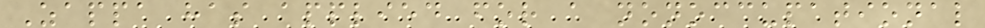Zappa has applied for a nonoccupational
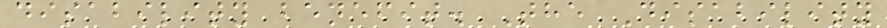disability benefit. The Disability
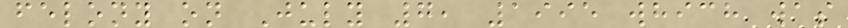felony on July 7, 1995 which was
